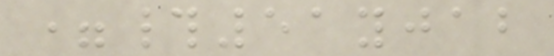=#51yjab
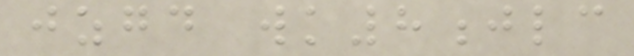jzgd wk8jlc
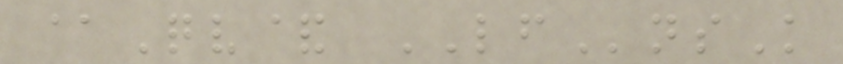@Qv& LFnsK
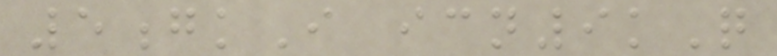5gkI icn9kQ
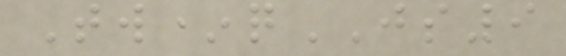Tw*qJS9
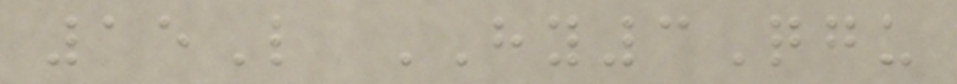15L HY3Qgu
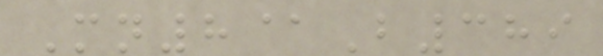Mn8@B389
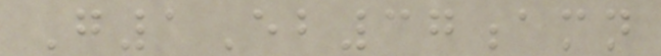G1Eb37amn
